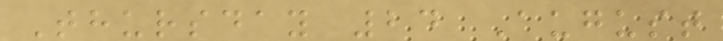Thursday 24 August
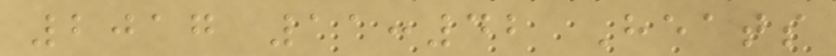2017 11:42 Heats
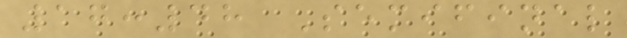17:48 Semifinal
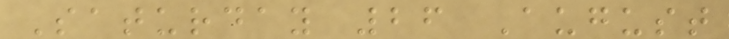Saturday 26 August
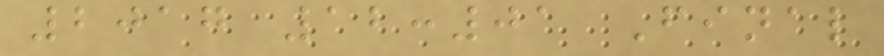2017 12:01 Final
